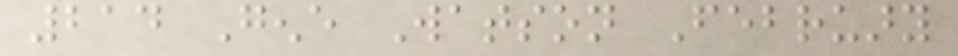214 Gene Watson February
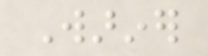Wariner
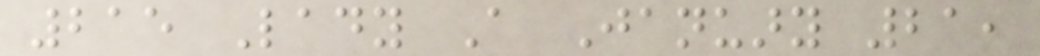215 Lady A January 21,
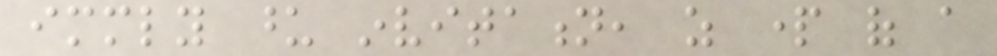immediately upon invitation, as part of a
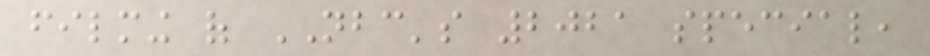filming of NBC's 2021 special,
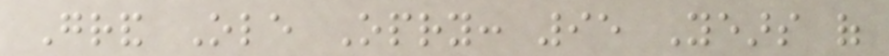Grand Ole Opry: 95 Years of
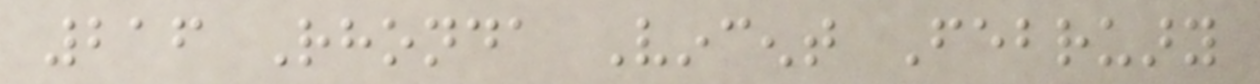216 Rhonda Vincent February
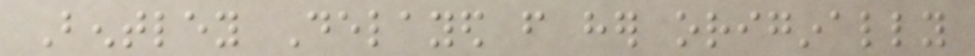Bentley Delayed from her originally
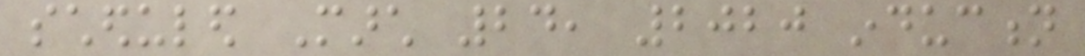scheduled March 24, 2020 induction
